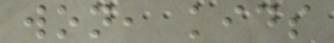won, kids
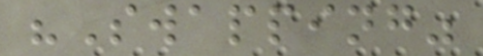"Swapping"
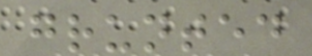grunted
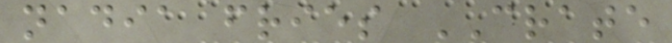nadia fries CRATE
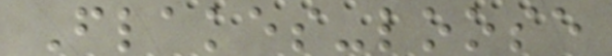Flakes-loose
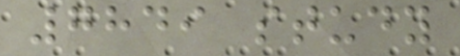7849 study
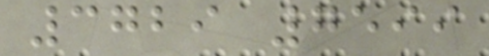3729 7599
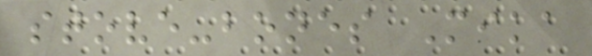stove-bones Mika
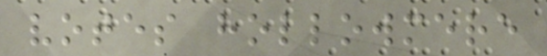votes hollowmere
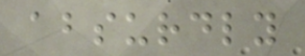absurdly
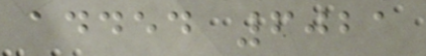added 6021
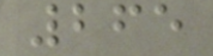265
